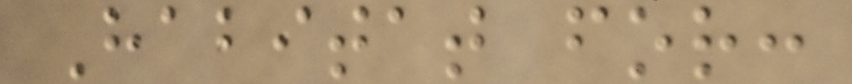Habitat for:
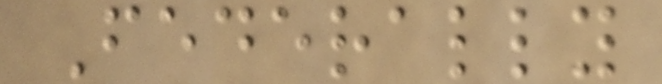Federally
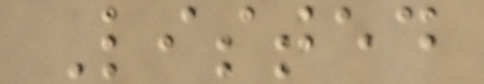Listed
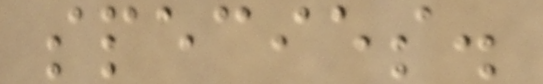species.
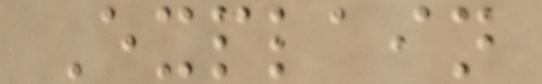Explain
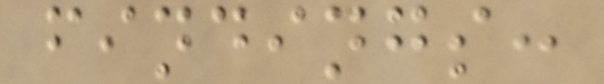findings:
